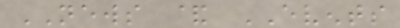NEWS & EVENTS
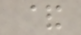&
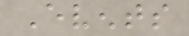Events
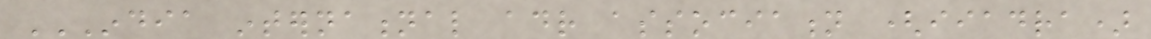INDIA INTERNATIONAL ADR ASSOCIATION (IIADRA)
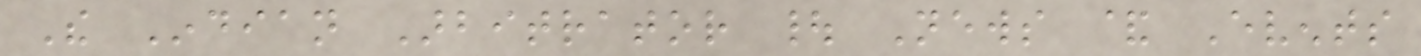The Indian Arbitrator | News & Events
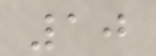10
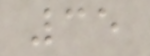35
